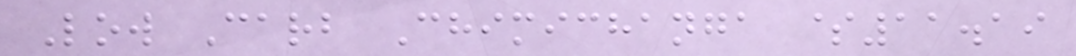Low Carb Chimichanga $11.19
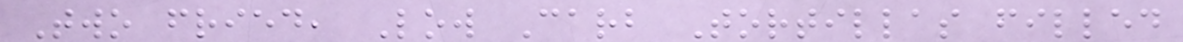Two fried, Low Carb Tortillas filled
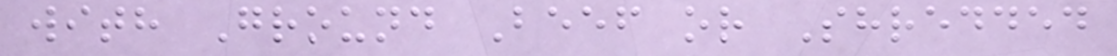with Ground Beef or Shredded
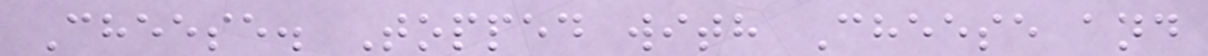Cheese. Topped with Cheese and
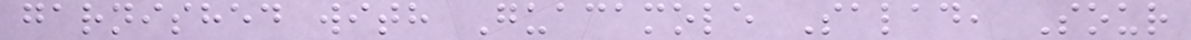garnished with Guacamole Salad, Sour
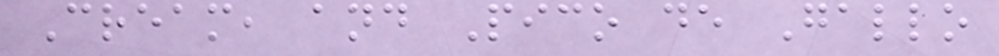Cream, and Pico de Gallo
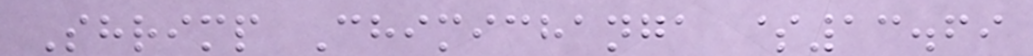Shrimp Chimichanga $13.69
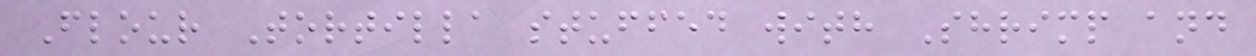Flour Tortilla stuffed with Shrimp and
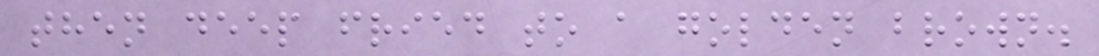then deep fried to a golden brown.
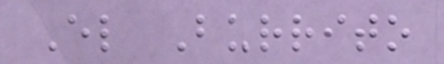El Burrito
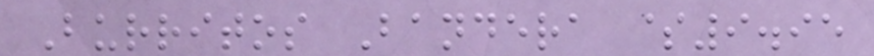Burritos Bandera $9.95
